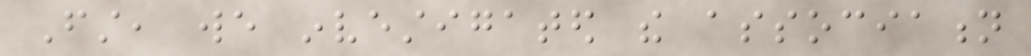First, we investigated the association
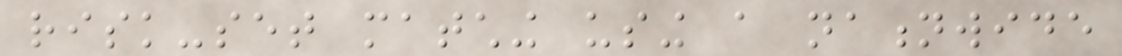risk-set matching using a nationwide
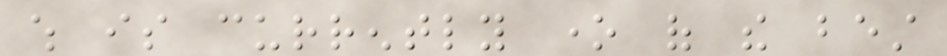which is currently one of the best
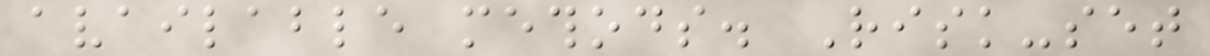available methods. Risk-set
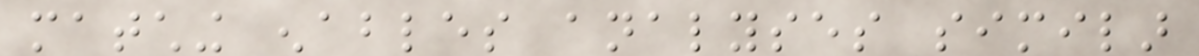matching enables analyses similar
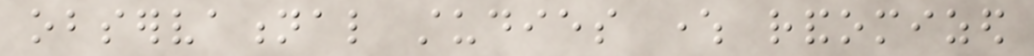observational studies where randomized
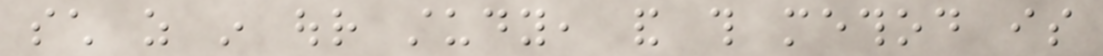such as in our study, and this method is
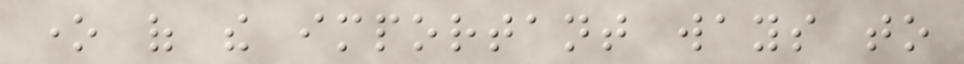one of the important ways to
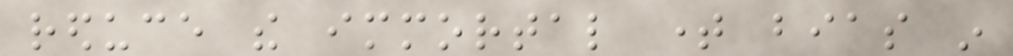reduce the immortal time bias in
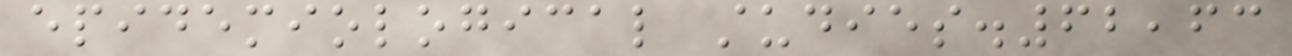epidemiological studies.62,63
